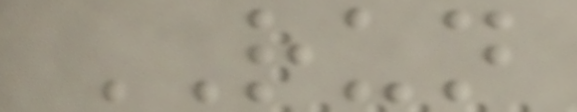RUN
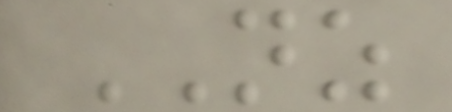NZ
